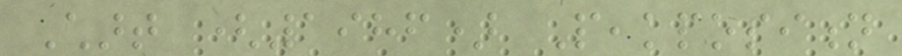Chart (1986) Peakposition
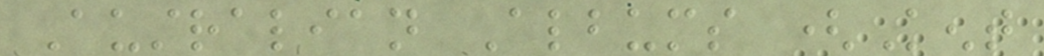Australian Albums (Kent
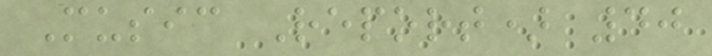Music Report) 40
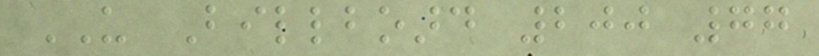US Billboard 200 77
